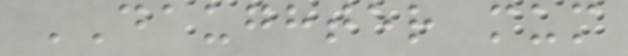DAUGHTER mum
